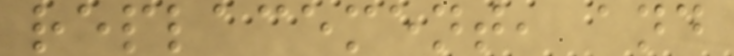replacement, and
